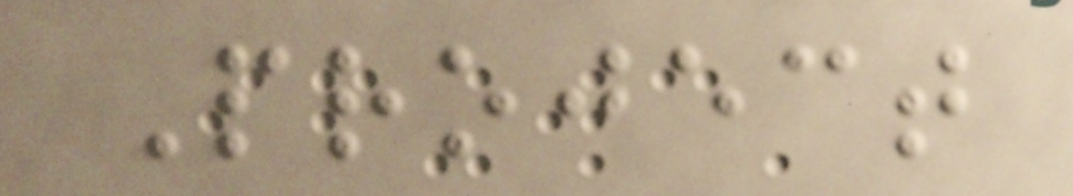Project
